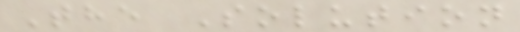The Solution
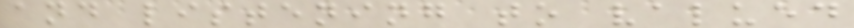and listening to valued
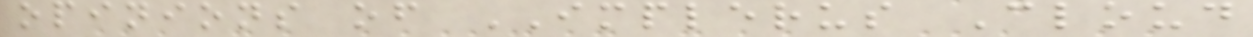opinions of IMPLERUS Cloud
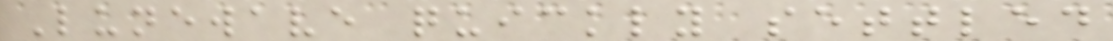Lunewave quickly settled
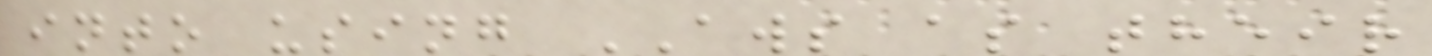into using AWS as their
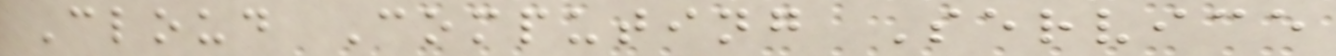Cloud Computing Service
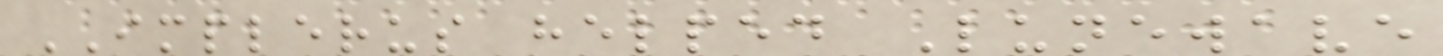IMPLERUS helped Lunewave
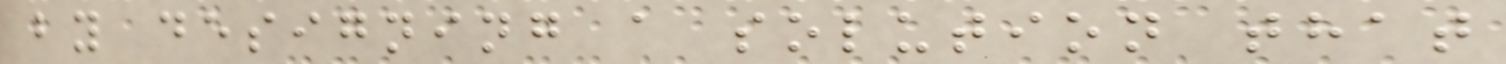by designing a solution that
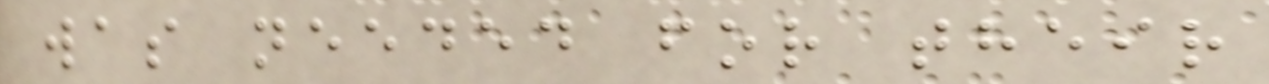was needed for their
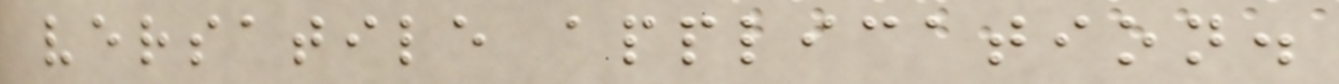versatile application.
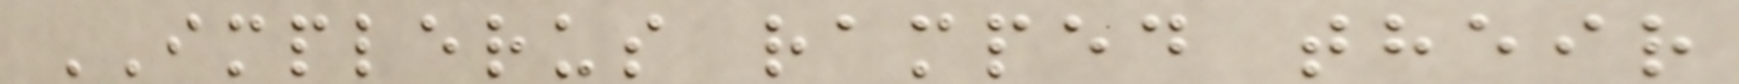IMPLERUS ramped their
